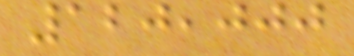120,000
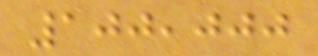100,000
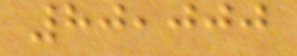80,000
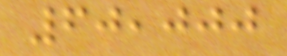60,000
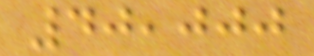40,000
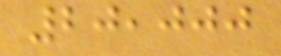20,000
